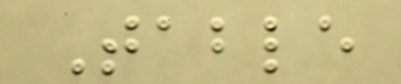Table
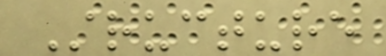Structure
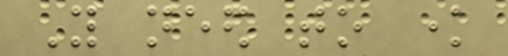You need to know
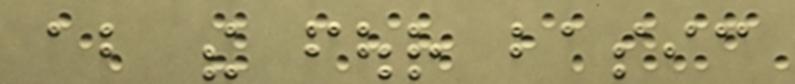about the four basic
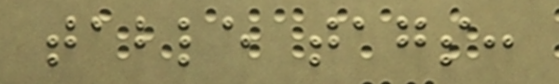table tags:
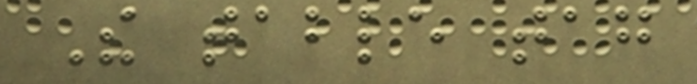The table tag
